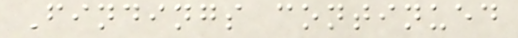Findings continued
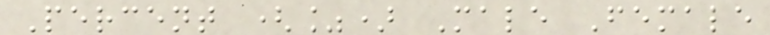Percent (%) Male Female
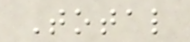Total
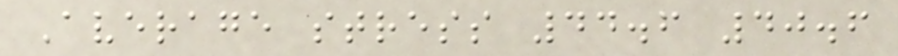Average stress 44.6 40.6
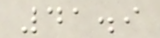41.9
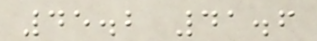45.2 41.6
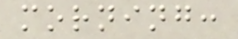morning:
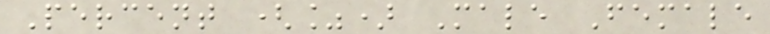Percent (%) Male Female
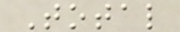Total
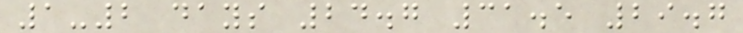1-2 days 24.7 31.5 29.7
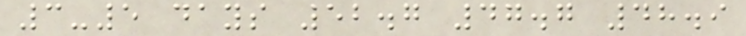3-5 days 52.7 47.7 48.9
